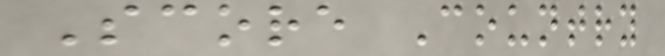Score Country
